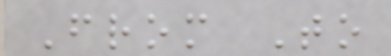From To
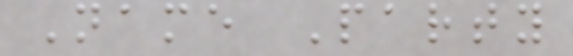Name Party
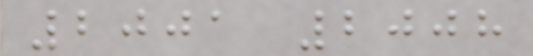2001 2008
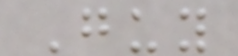Guy
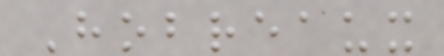Hobreaux
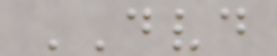DVD
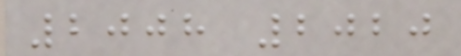2008 2020
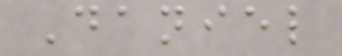Daniel
